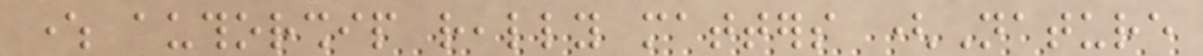where authorship really matters (Nature
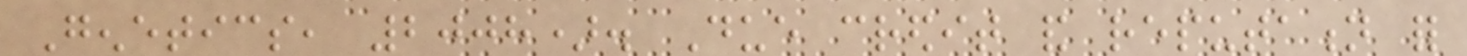Genetics, 2008). Due credit and reputation for
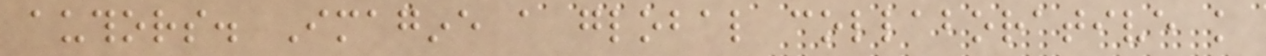authors. Imagine a global collaborative knowledge
